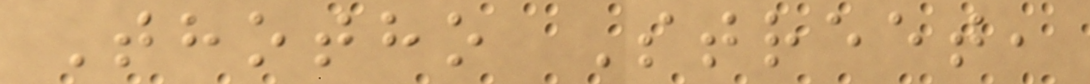Thotho Street,
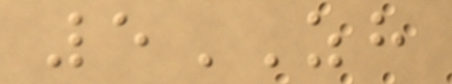5ZH
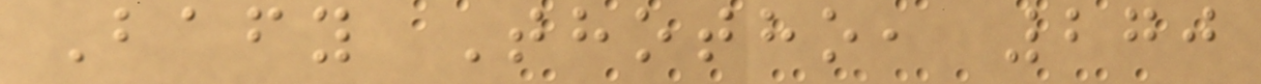Bafy Thotho, 270
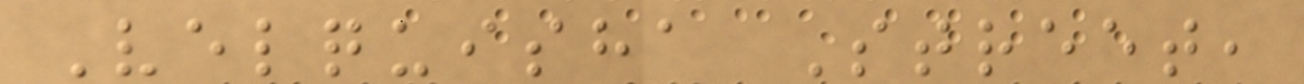Velquisha Street,
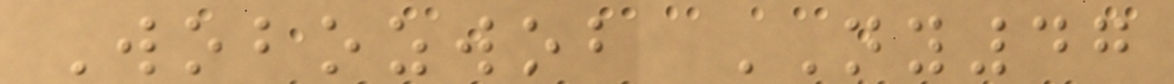Wobozwob NY47
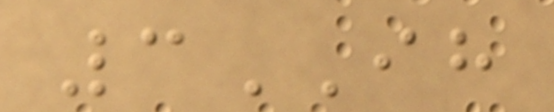3IH
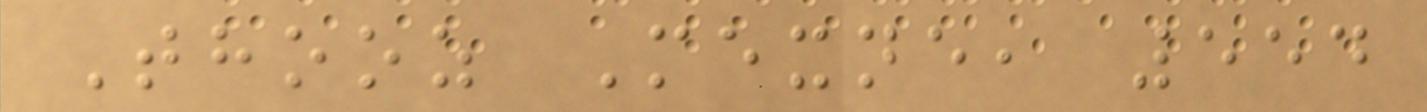Thooz Mexne, 554
